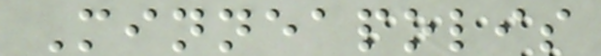Minneapolis
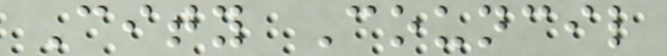City Council
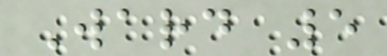Ward 5
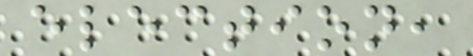election,
